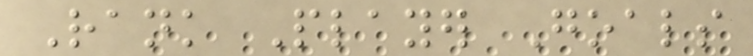Rank Player Goals
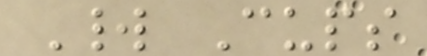World Cups
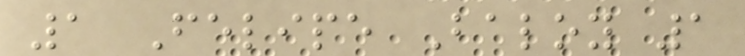1 Felipe Baloy 1
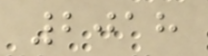2018
